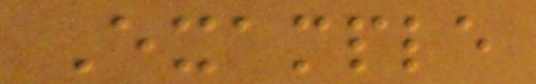Example
